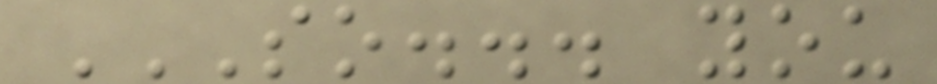SO... YOU
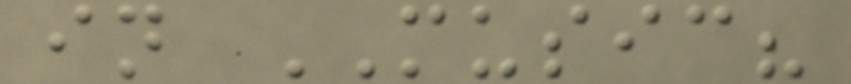in MUSIC?
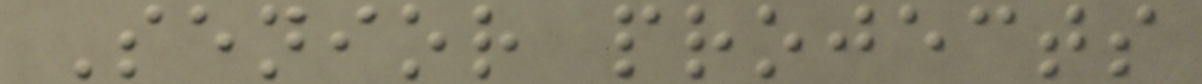Senior projects
